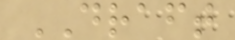DRAFT
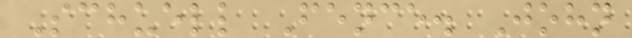Schuell Fence. John
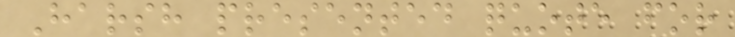Harsh presented quote for
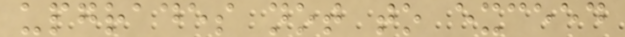upgrades not to exceed
